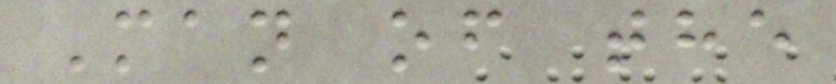Man of the
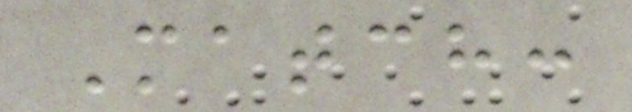Match:
